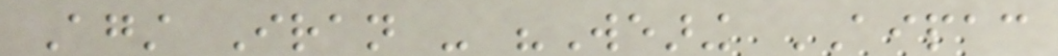Against Iran - "Wearing AIPAC
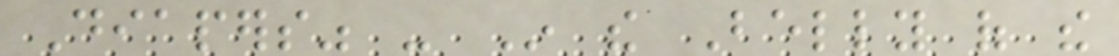Diapers" - In the Belly of the
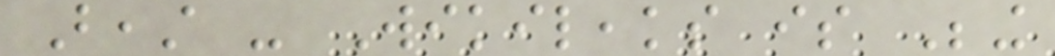Beast - Wikileaks is Being
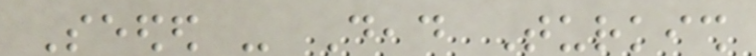Seeded - Dead Turkish
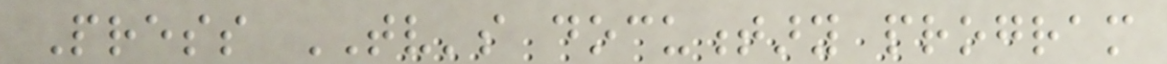Press TV's documentary program
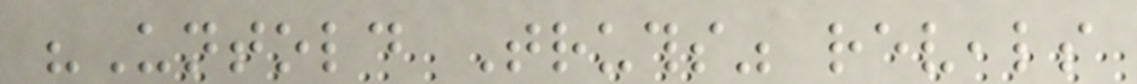"Untold Truths" reveals
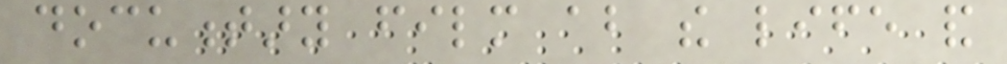documentary film about the life and
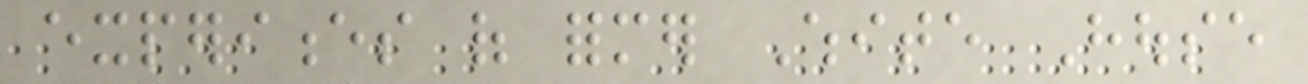experiences of former White House
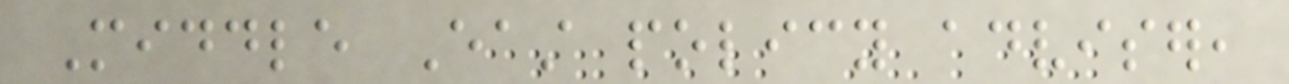Middle East policy adviser,
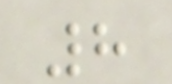8
